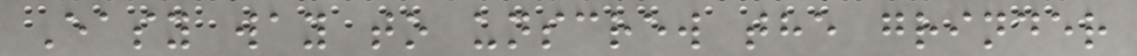Easy way to unscrew the grinder
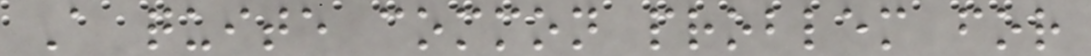A quite common problem for
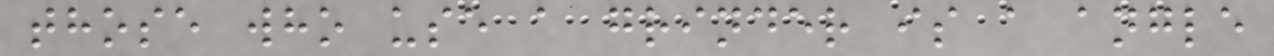those who use a grinder is a angle
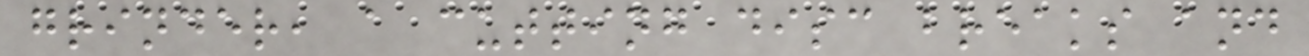grinder, a cutting disc breaks and
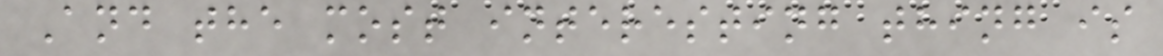And the most interesting thing is
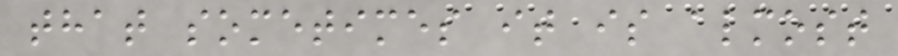that sometimes it is almost
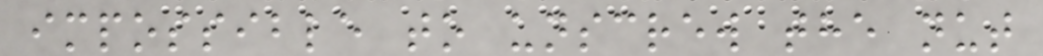impossible to unscrew the nut
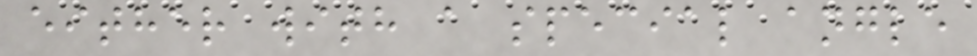either with a special angle
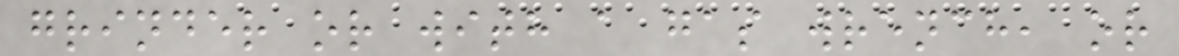grinder or with a gas wrench, or
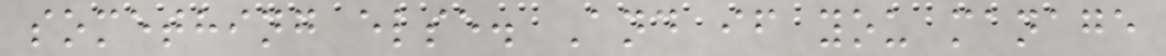something else. And if you manage
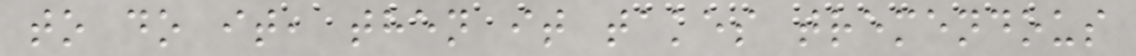to do it, then it takes tremendous
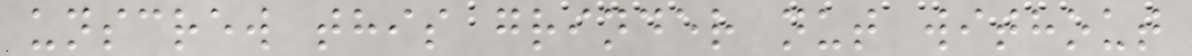unscrew this grinder nut without
